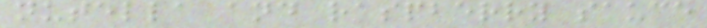nutella and raspberry sauce
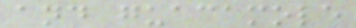and guacamole
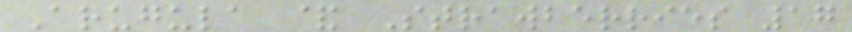Arugula & Strawberries 17
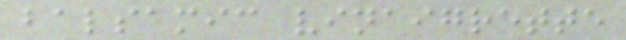balsamic vinaigrette
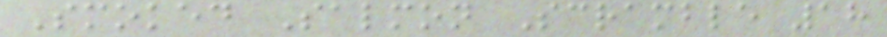Smoked Salmon Scramble 18
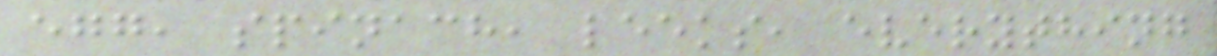egg, spinach, leeks, everything
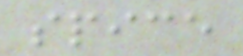spice
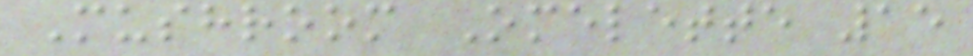Mushroom Omelette 15
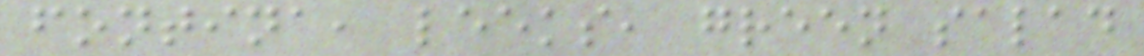fontina, leeks, green salad
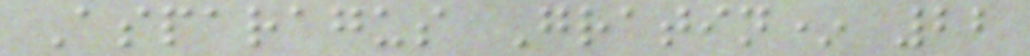Asparagus Gratin* 22
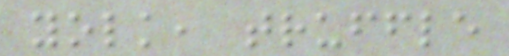yolk, truffle
